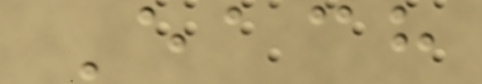Each
